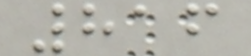816
